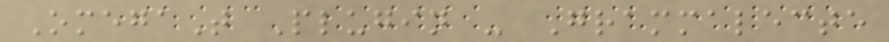OmegaT Plugin - Grammalecte
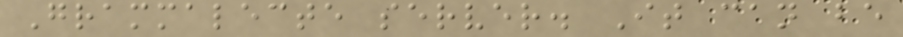Grammalecte server. It can be
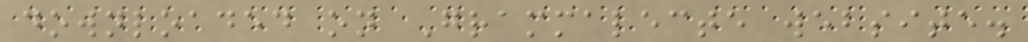downloaded on Grammalecte website.
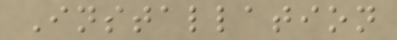Installation
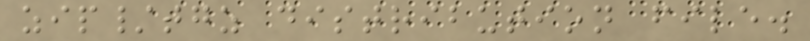zip/tgz distribution file.
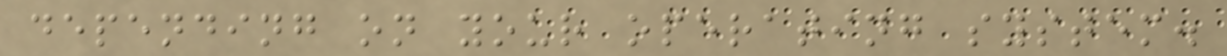depending on your operating system.
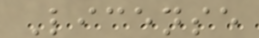License
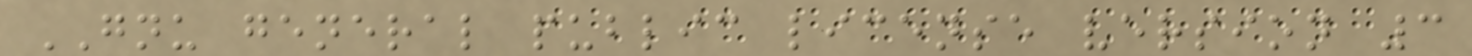GNU general public license version 3
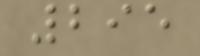295
